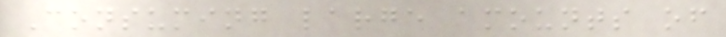Consuming large amounts of
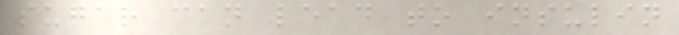sugar can lead to insulin
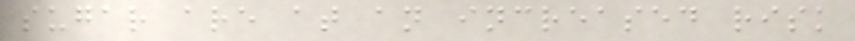sugar are at an increased risk
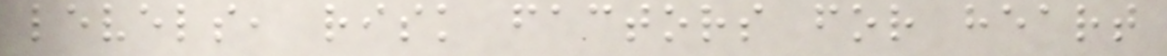levels, risk factors for heart
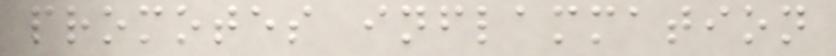promotes inflammation
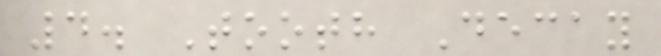4. Tooth Decay
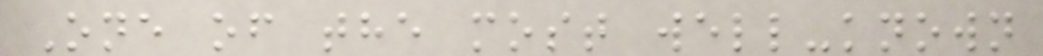One of the most well-known
